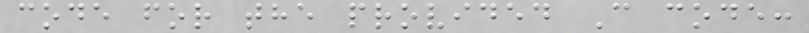code for the provided C code:
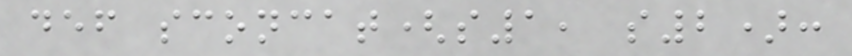def sconcat(s1, s2):
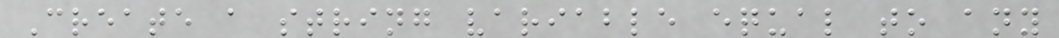Create a string variable equal to any
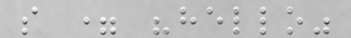s = "hello"
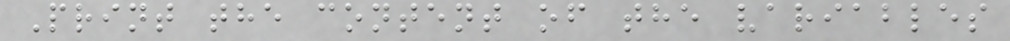Print the content of the variables
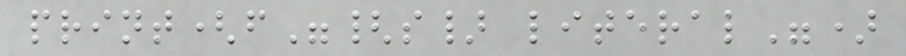print(f"{s} literal")
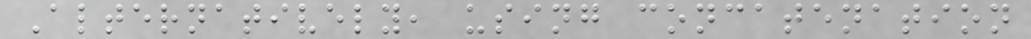Alternatively, using concatenation
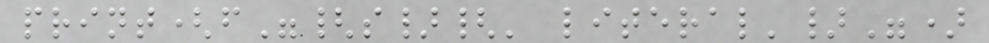print(f"{s}{' literal'}")
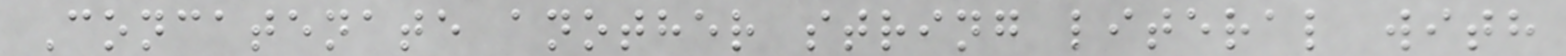Concatenate another string literal with
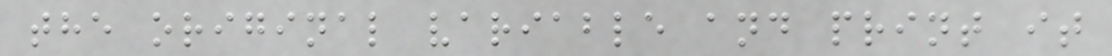the original variable and print it
